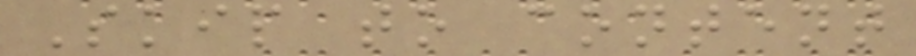Skip to content
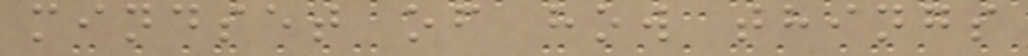mindset of how things
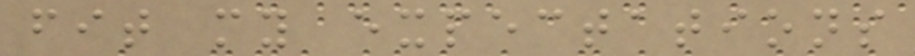fit my expectations
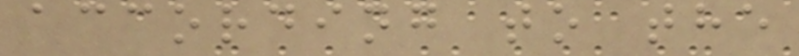according to the
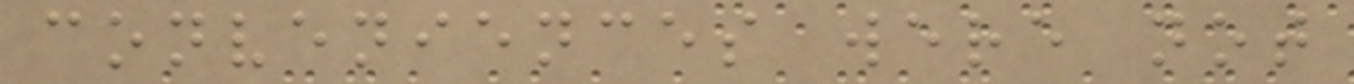conveniences were not
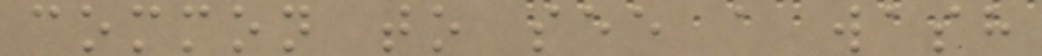common to see a wash
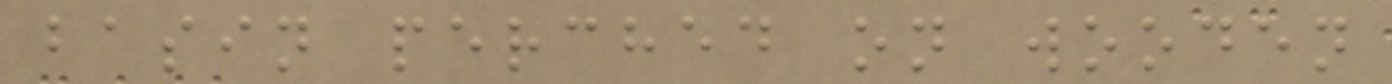basin perched on wooden
